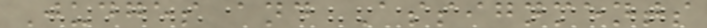Judges and Assignments
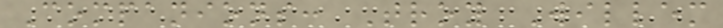Companions: Troy Willem
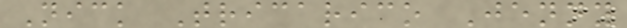Nick Tricarico Jenny
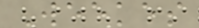Weekes
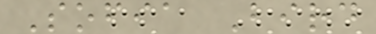Sofia Bird
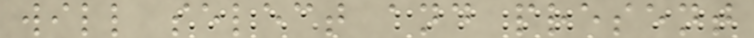will select and present
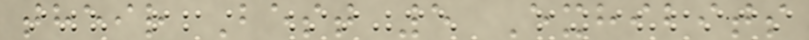their Best 5 Exhibits
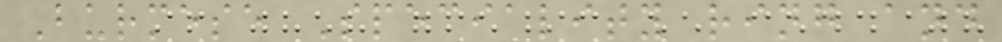Burmese Speciality ring and
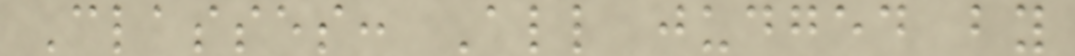Classes: All judged by
